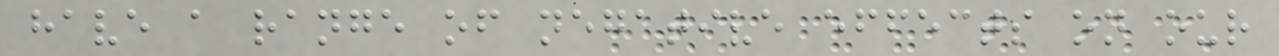have a range of negative effects on our
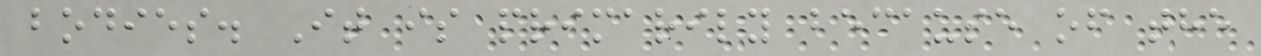bodies. It is primarily because of the
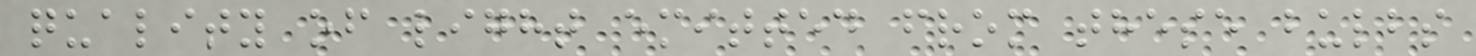quality of light emitted from these bulbs
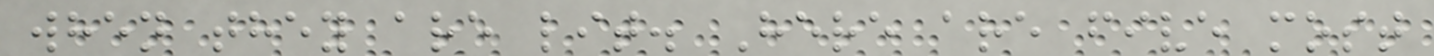when they are lit. Here are five most
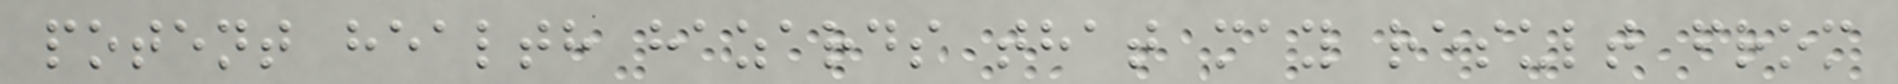potent health hazards that may result from
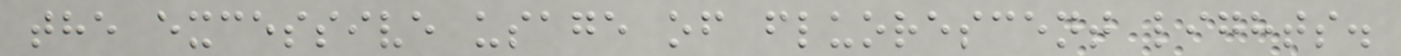the excessive usage of fluorescent lights.
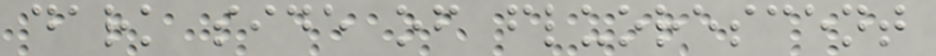dark side of fluorescent
